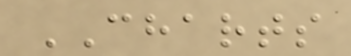CHARTS
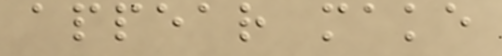appear make
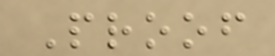Proof
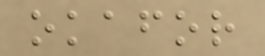okafor
